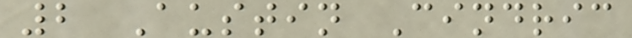2 Austin Cindric
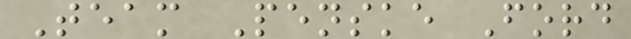Team Penske Ford
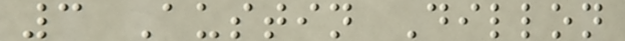3 Austin Dillon
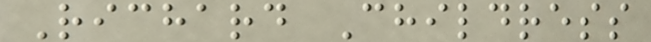Richard Childress
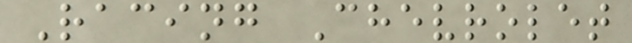Racing Chevrolet
